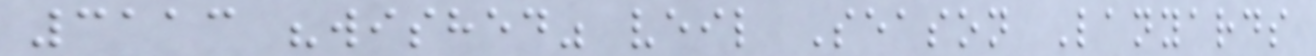3113 "wished" veil Season Lanyards
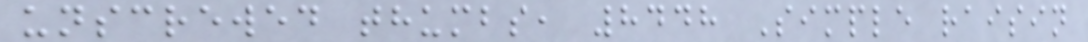unscrewed thumbs, 8448 Simple raisin
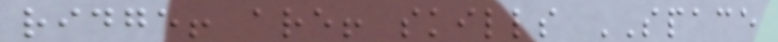ridge! are! skills SPACE
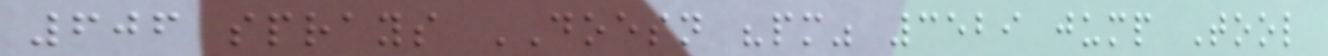606 sprays DOESN "pm" 3529 jump Tool
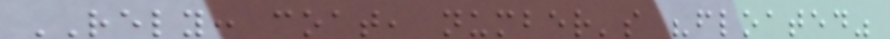RELY: coat, number's "floated"
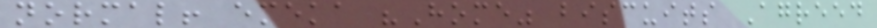normal! emeka "Home" biscuits Agreed
